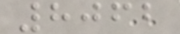8062
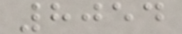8054
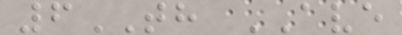6TH AVE
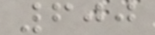600
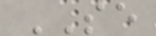SE
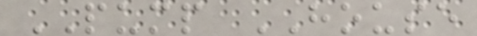PUMP HOUSE
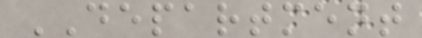DEPARTMENT
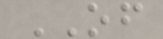OF
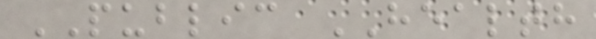PUBLIC HEALTH
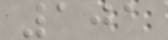101
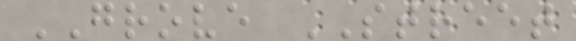GROVE STREET
